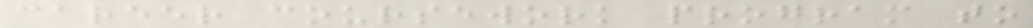career coursework program to
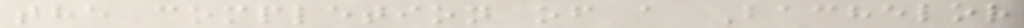the completion of a Bachelor
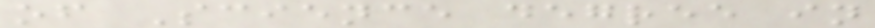of Science degree in
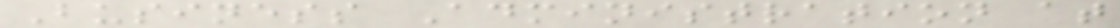Business Administration at
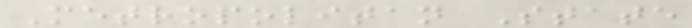Metropolitan State
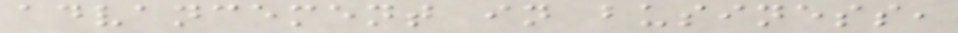advancement in business,
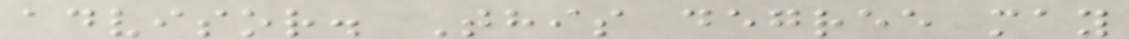advisor. This degree may
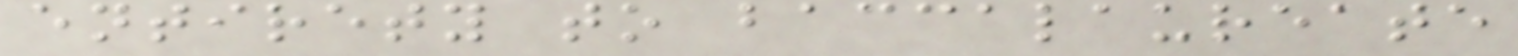entirety to baccalaureate
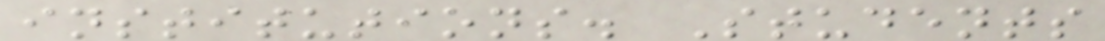institutions. Students
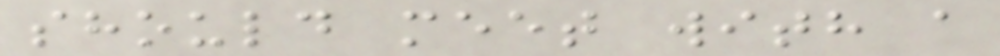should meet with a
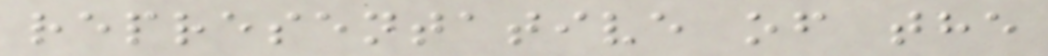representative of the
